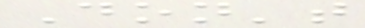Don't
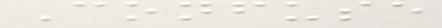Confuse
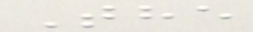The
